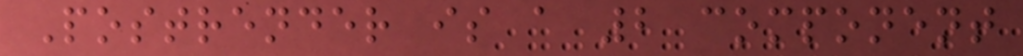Postrender is a 2 component
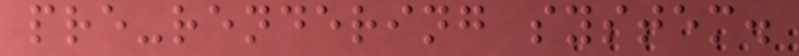pre-rendering system.
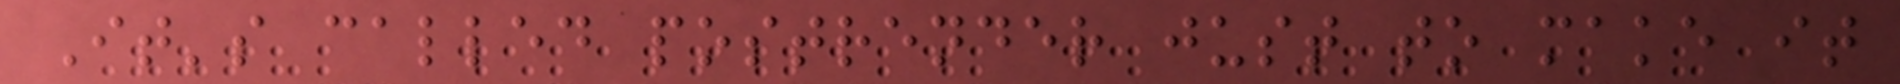It's called postrender just to make it
